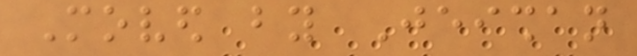Moved by Jeishan
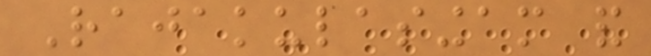Rajakulasingam and
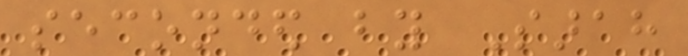seconded by Sarah
